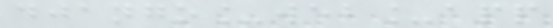django_web_app
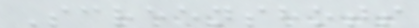Screenshots
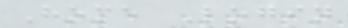Home Login
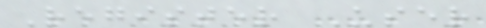Register User
